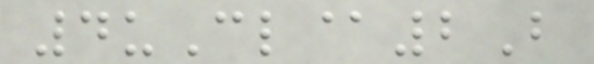4uCl@2B
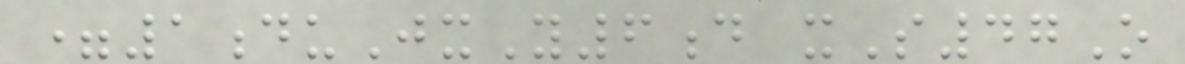=1duJxY6d xS47O
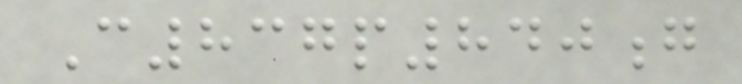C837p840g
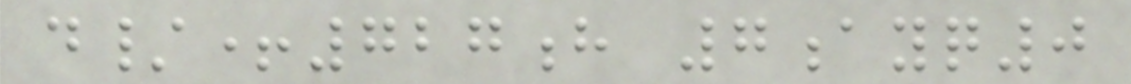d/+727h 7ayq0
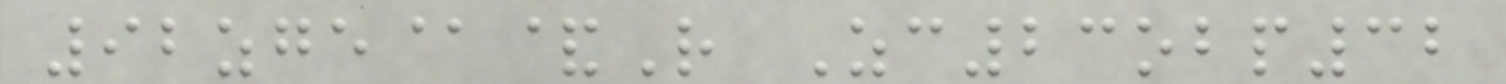92zge@&R Zc23obp32
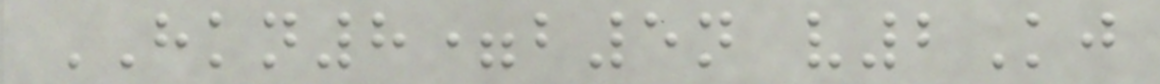HKN8=b5n v2Kj
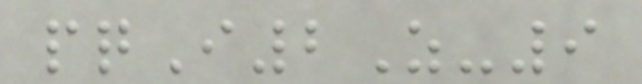pqI2Z-9
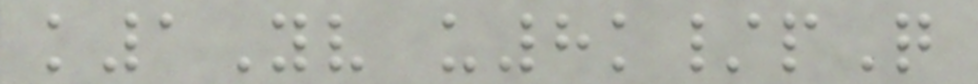k1Yv u8k/pQ
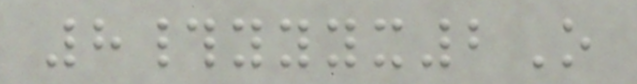8#yyyx2O
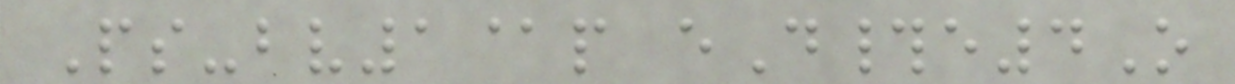Ps-bv1@p eD#e4O
